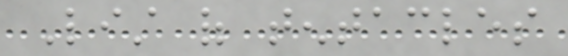List of tentacles
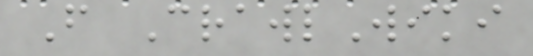From CrawlWiki
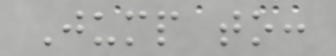Jump to:
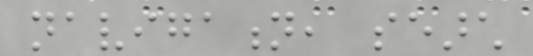navigation, search
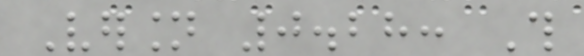Version 0.28: This
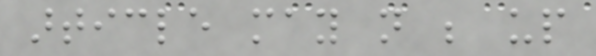article may not be up
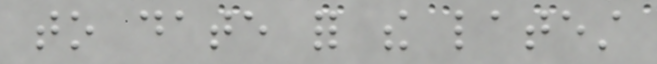to date for the latest
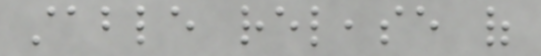stable release of
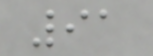91
